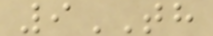9TH
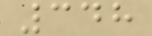348
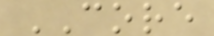CORE
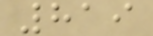819
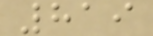819
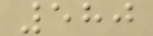580
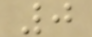0
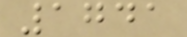1741
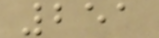251
